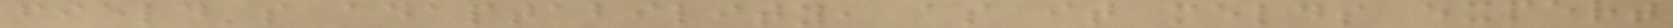field's adaptability, as it melds expert
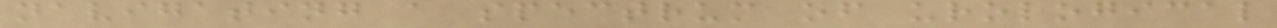navigating a spectrum of urological
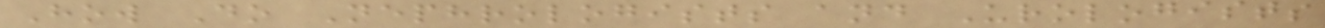How Do Nephrologists and Urologists
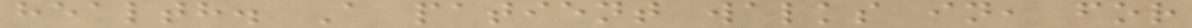health. A patient walks in, for
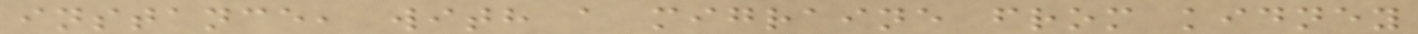instance, with a migraine from kidney
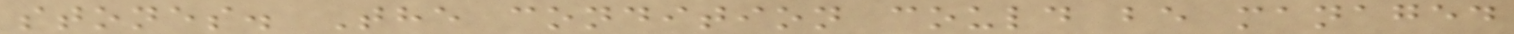stones. The condition could be managed
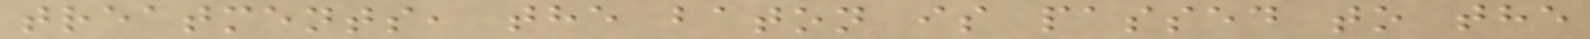treatments, the baton is passed to the
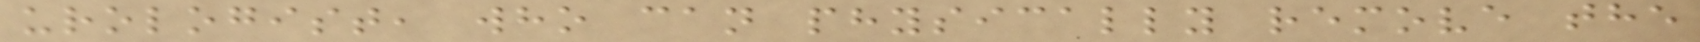urologist, who can physically remove the
